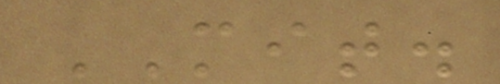MIT.
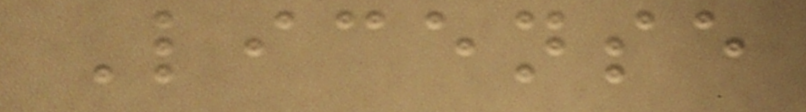License
